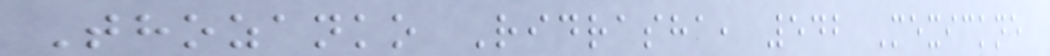Thozanko Ridrasha, 542 Mexickne
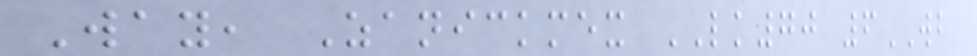Way, Zanickmex LK70 6WB
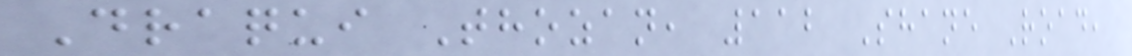Draqui Thozan, 112 Shane Road,
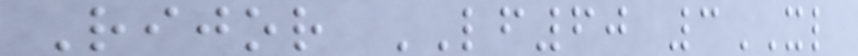Rijor LF60 3XL
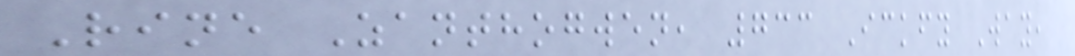Rine Zanthogwen, 733 Ickfy Way,
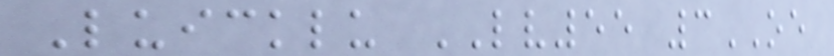Luicklu LV55 3OE
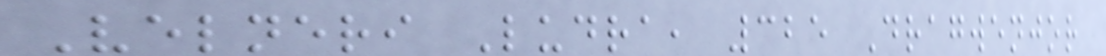Velneri Ludra, 325 Dragwenjor
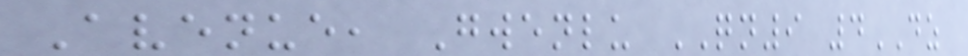Avenue, Gwenlu QN9 4DZ
